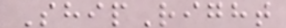ShipRight
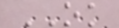OK
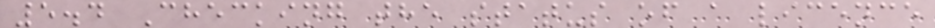5.4 Checking the status of a licence
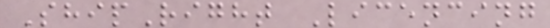ShipRight Licencing
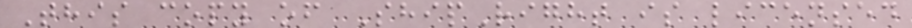This copy of ShipRight is licensed
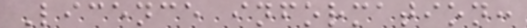Licence information:
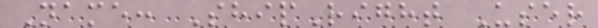Name: ShipRight User
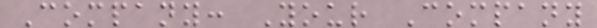Company: Your Company
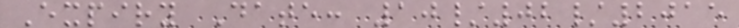Expiry Date: 10/02/2015
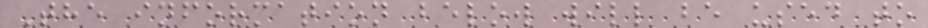The information below will be used to
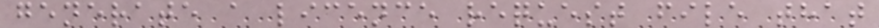generate a licence request file that
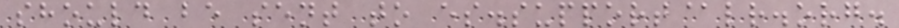should be sent to es.support@lr.org.
